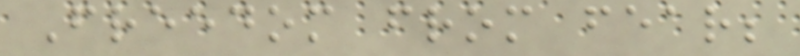Freedom from fear;
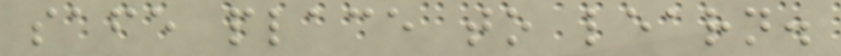safe place to learn.
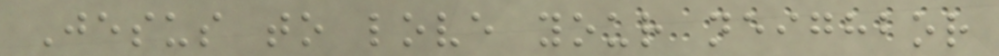Jesus to love your neighbor
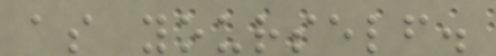as yourself.
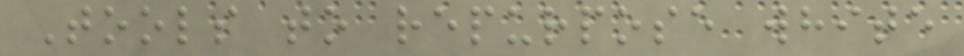Tools to repurpose white
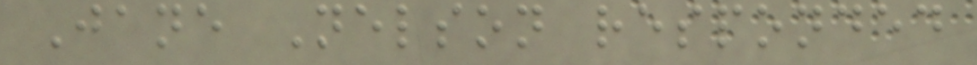Jane Nelson responded
